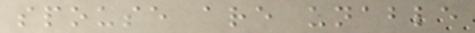spouse are unable
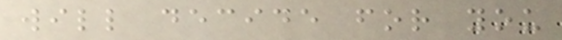will decide for you
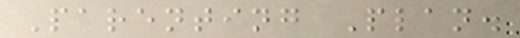Parenting Plan.
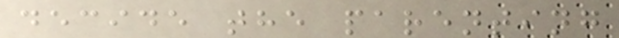decide the parenting
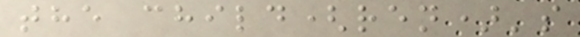the child(ren)'s
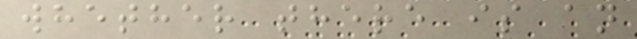whether there is an
